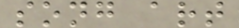song art
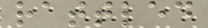rattled
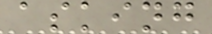asking
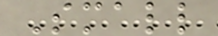Small
